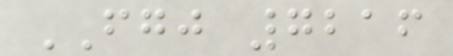FGJ 7216
